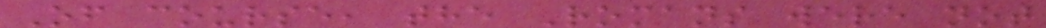Of course, the Romans were not
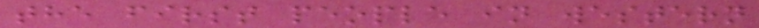the first people in western
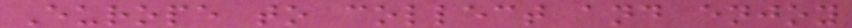Europe to collect and enjoy
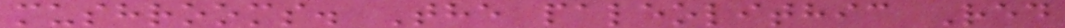mushrooms. The paleolithic Red
